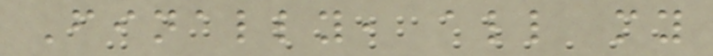Finally, all my
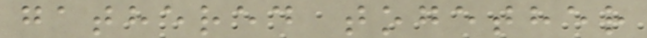gathered together
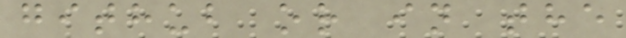github or in the
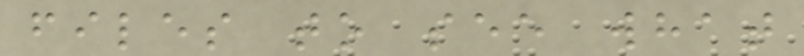files to see what
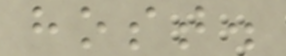host.
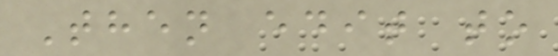Then edit to
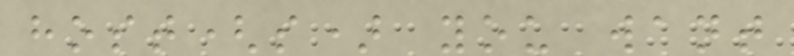host(s) you want
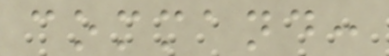command:
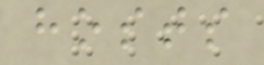hosts
